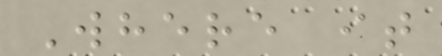Where it
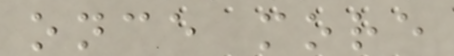once more
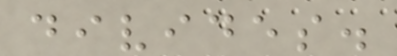divides.
